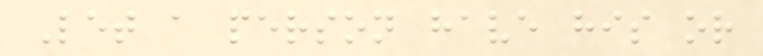Let a person have his or
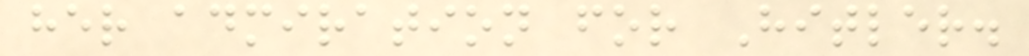her admiration for Hitler.
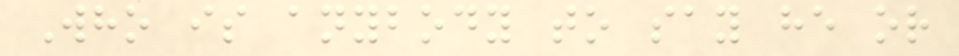Who is anybody to say he or
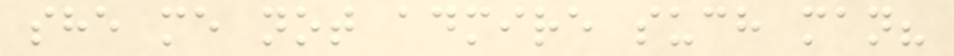she me not admire such man?
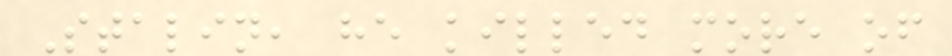Stalin, he killed more of
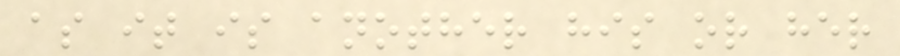as it is another his or her
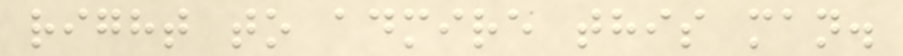right to admire this man.
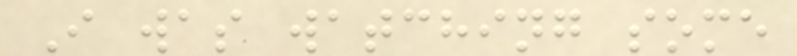I was watching some
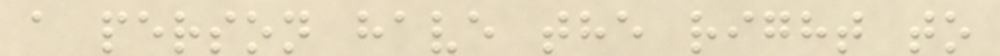a person have the right to
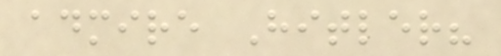admire Hitler?
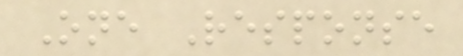One Response
